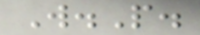W.P.
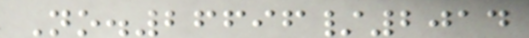No.26696/2014
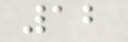12
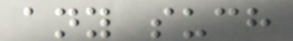any such
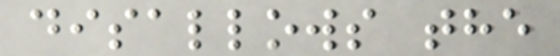disallows the
